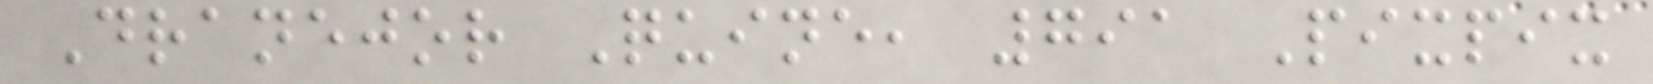Dranejor Quine, 791 Pixpix
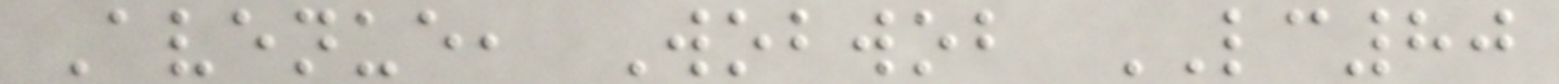Avenue, Wobwob LC80
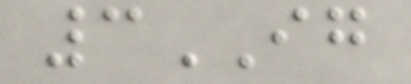3IG
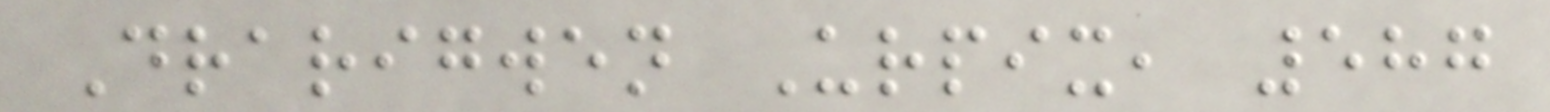Drarigwen Urpix, 587
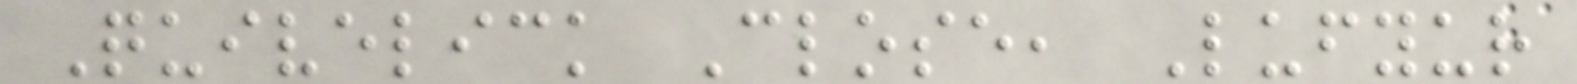Quivelick Close, Lufyur
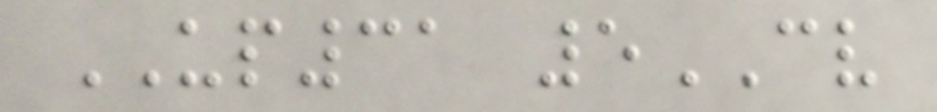UP31 5CV
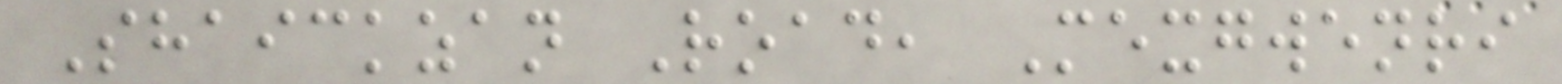Shaickzan Road, Mexgwenri
